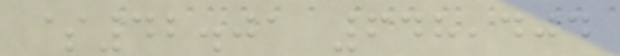$42.01 648,404
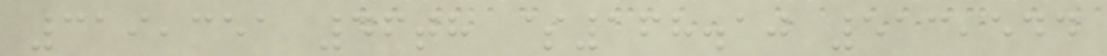319,351 46th $168.10 513,544
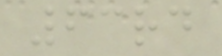63rd
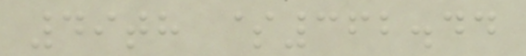49th $362.44
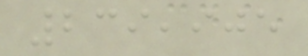239,905
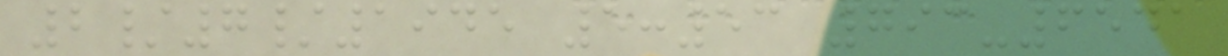2/7/1945 5:53 793-6541
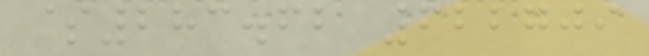$283.62 622709
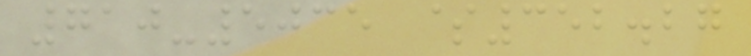710-5035 $352.27
